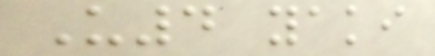U4 yaki
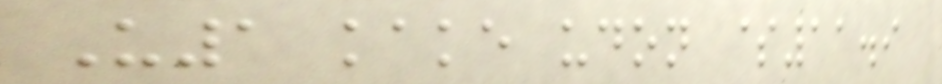U1 kake udon $11.9
